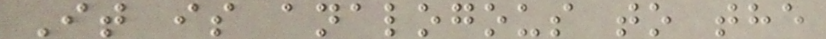It is analogous to the
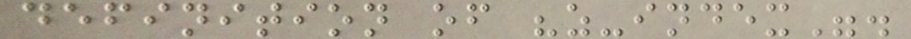definition of "z-index".
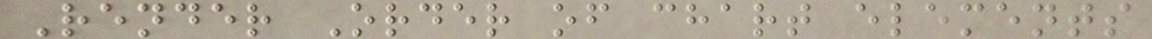Render Order of chart elements
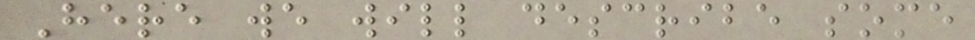Here we will describe some
